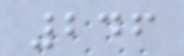246
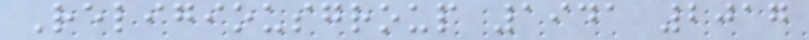Religiousgroup 1941 2017
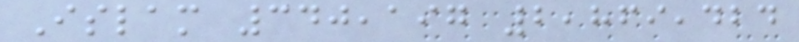Islam 340,197 2,869,424
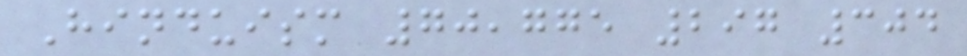Hinduism 70,775 297 304
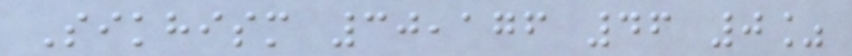Sikhism 30,176 46 0%
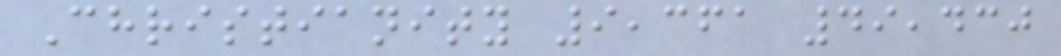Christianity 9,361 49,430
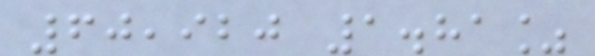60,920 1.81%
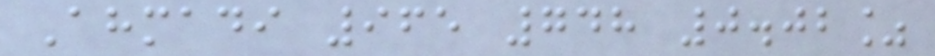Ahmadi 965 748 0.02%
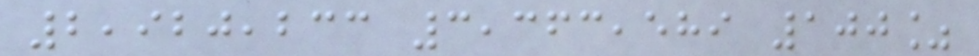2,920,233 3,363,589 100%
